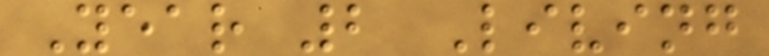Year 2 Living
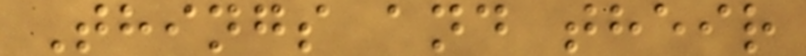Things and their
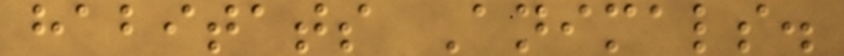habitats Animals.
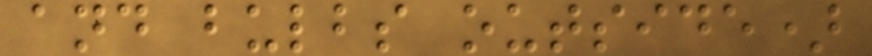and bulbs outside)
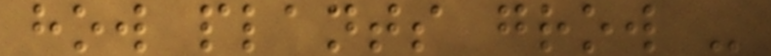how plants grow -
